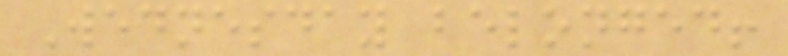Wednesday belonged!
